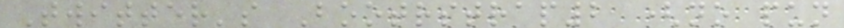Twitter's Bootrstrap2 (no pun
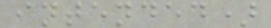intended)
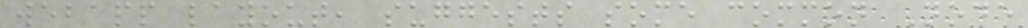webapp layout, suggests some common Node
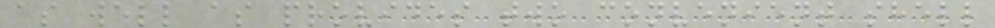as well as provides two convenient shell
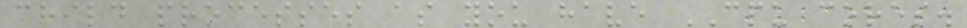child processes as you have CPU cores.
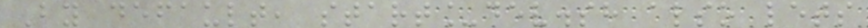By default, start_dev.sh also lets
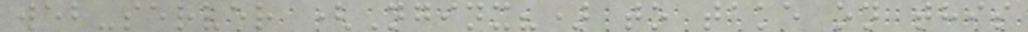web-server (Nginx?) to take on this
